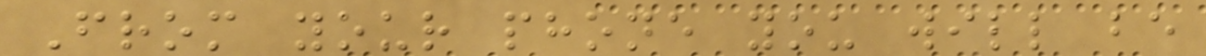From your phone you will be
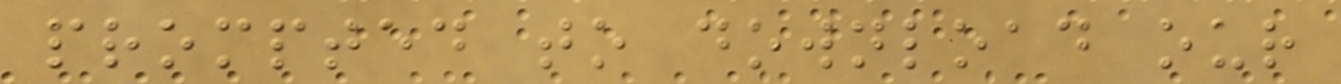prompted to download our
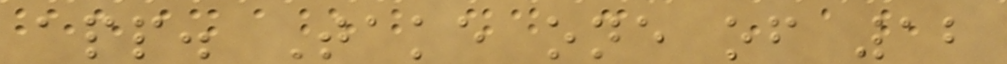app. Take one of 12
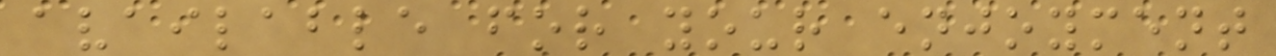available for your enjoyment
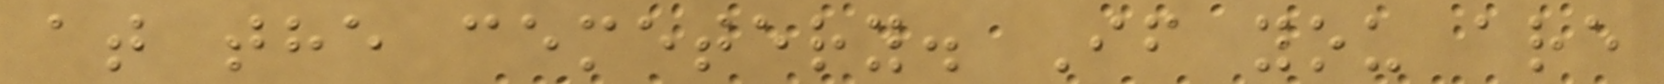at the cemetery. If you are
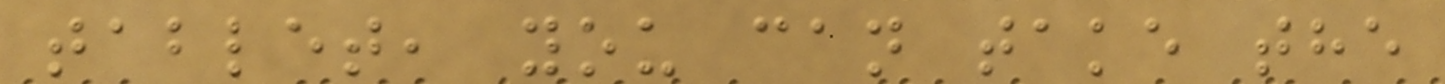tablet, you can take the
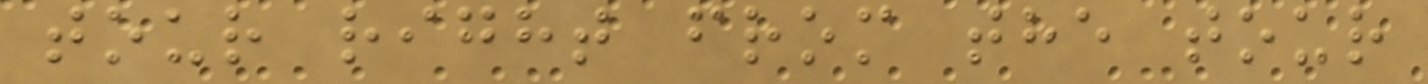tour right from the tour
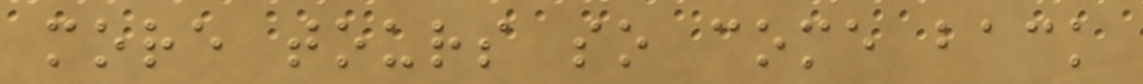more tours so come back
